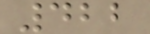422
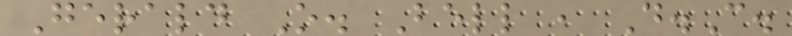Gerald O. Bell , D.C.
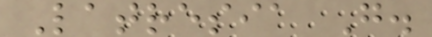Latresia G.
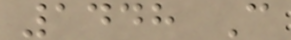1448 C
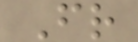Fr
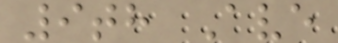9th Ave
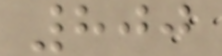800
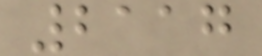2117
